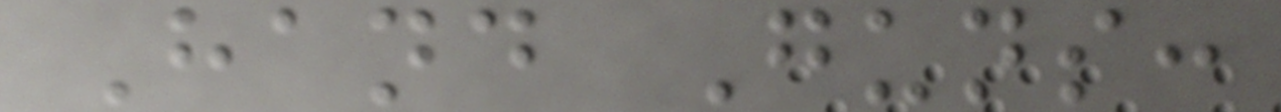Hand Guns:
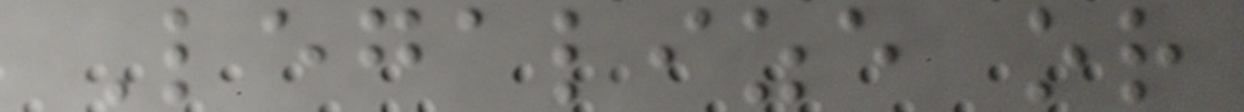Legalize or
